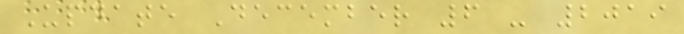Update December 6 - 2019
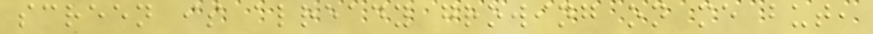screen is already growing on me but,
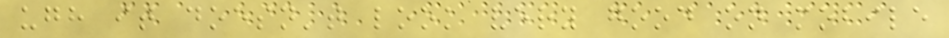ugh it doesn't look very good on mobile
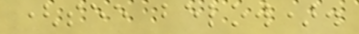(see below).
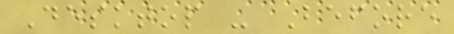Desktop - Before
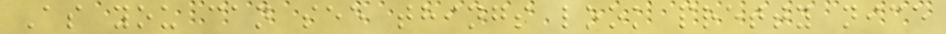As you can see things look pretty nice
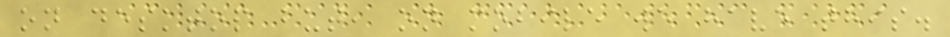on desktop but, on mobile we have this.
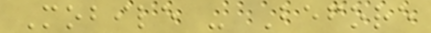Mobile - Before
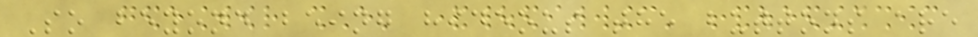So beyond being hideous the buttons are
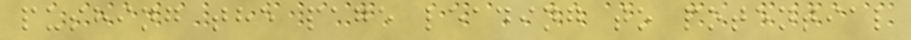pushing the page leading to potential
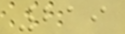219
